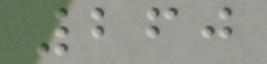260
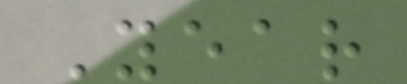Year
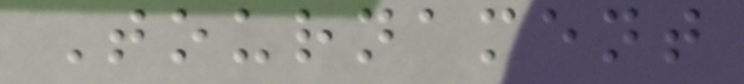Tournament
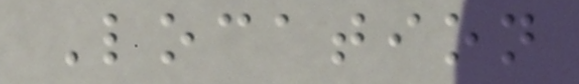Location
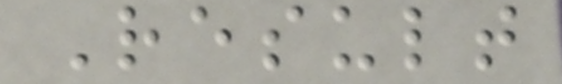Result
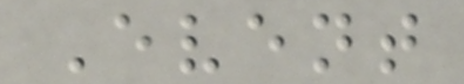Event
